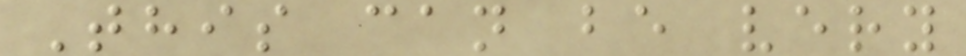This can be very
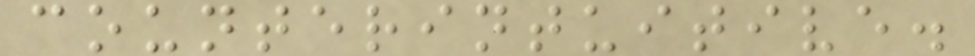counterintuitive.
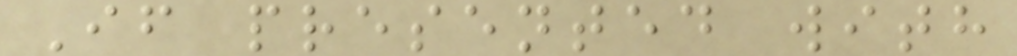If presented with
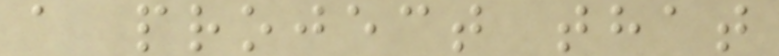a project that
